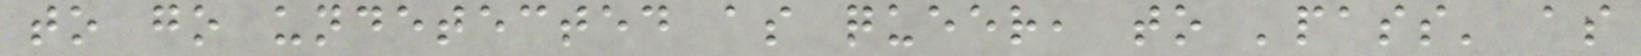to go undetected as queer, to 'pass' as
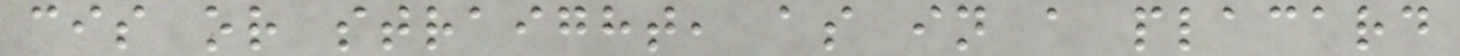cis or straight, as in a placard
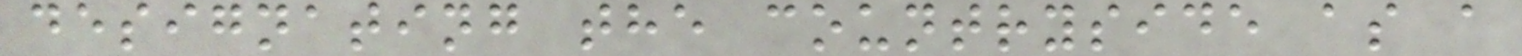designating the countryside as a
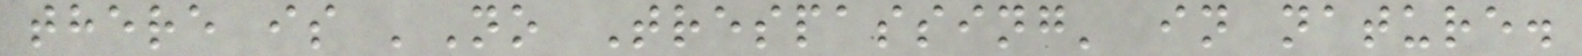there is 'No Trespassing' in nature.
